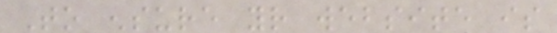To ensure your website is
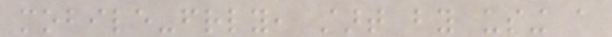mobile-friendly, start by using a
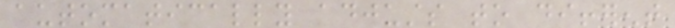automatically adjusts to different
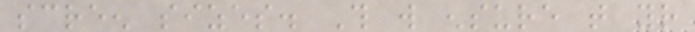screen sizes. This will ensure that your
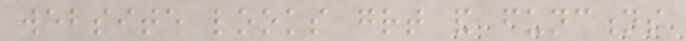website looks great and functions
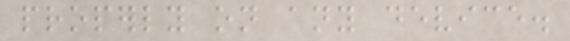properly on any device.
